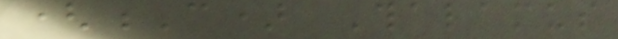(C) Thalamus
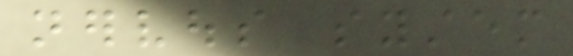nervous system
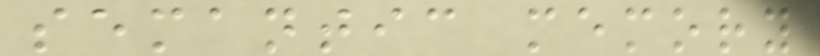semantic memory
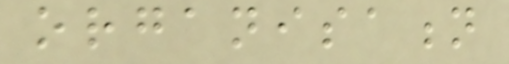organisation
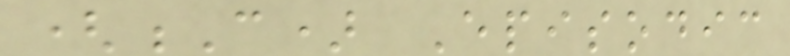(C) Episodic
